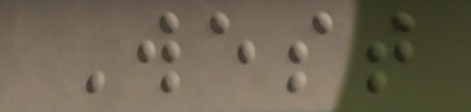West
